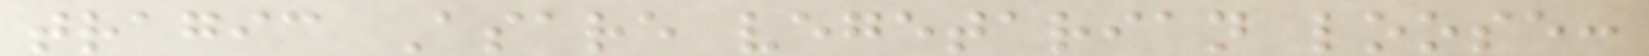tragic Asare vegetarian loose:
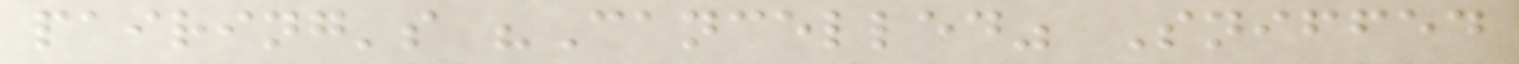pairing's "Cancelled" Sniffed
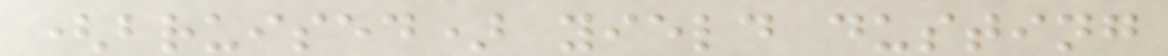(bruised) yield dusting
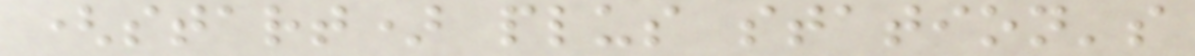(start) plus station's
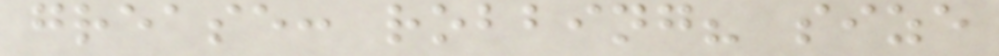grease: robbing? size
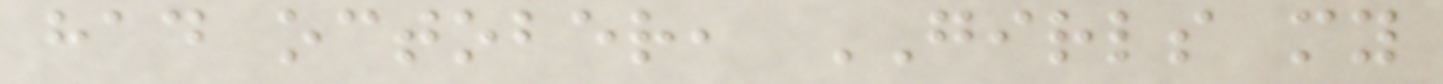had october, GIRLS my
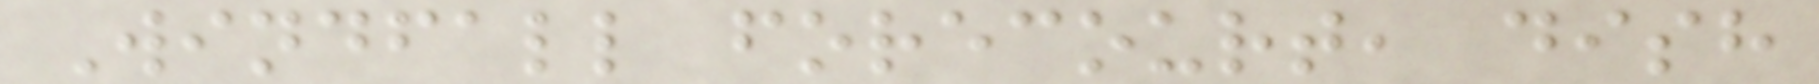Windfall forecourt, dish
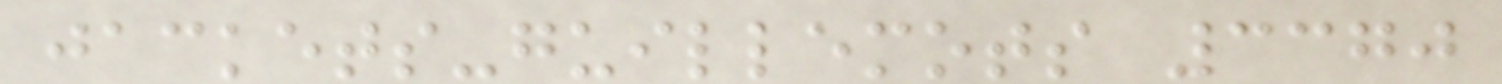jackets-guillemots 3370
